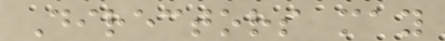Directors may
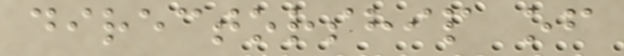directorship of
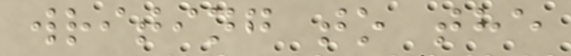writing to the
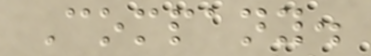Company.
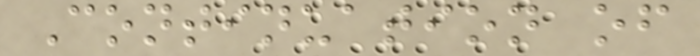Continuation of
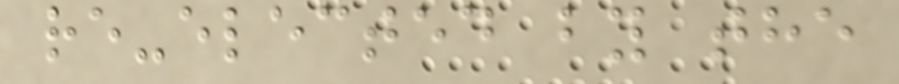re-elected by the
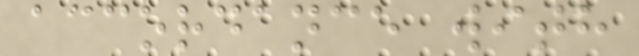accordance with
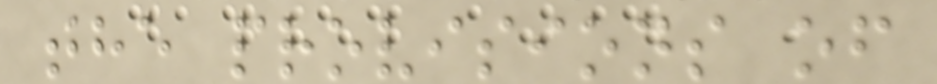the provisions of
